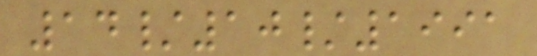14/10/1991
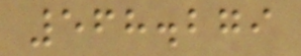568.279
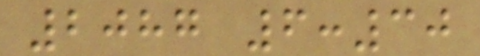2087 6:30
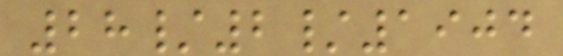28/2/1904
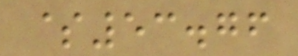$53.76
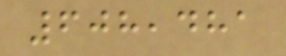608,481
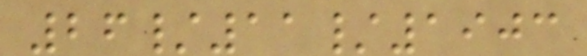26/11/1903
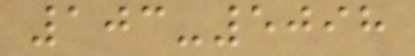103-5098
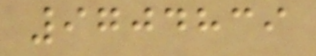9704839
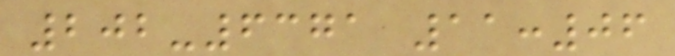202-6371 11:06
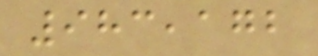983,172
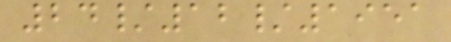24/12/1951
